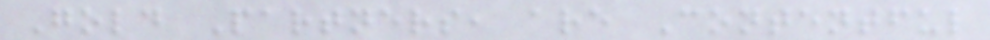Gold Partners, are Contentful
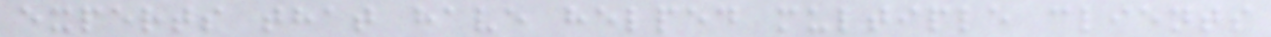experts that have helped multiple clients
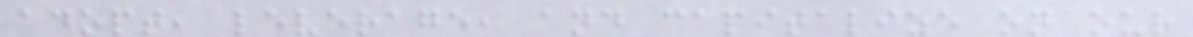adopt, leverage, and capitalize on our
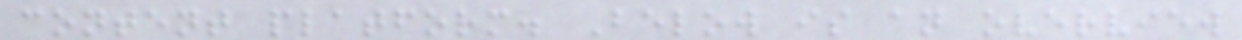content platform. Below is an overview
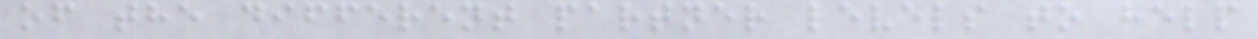of the different partner levels to help
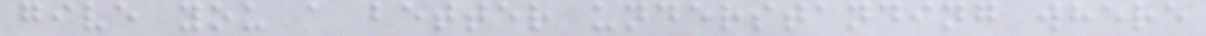give you a better understanding where
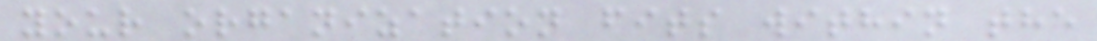your organization fits within the
